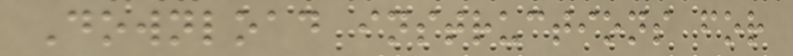Download instructions for
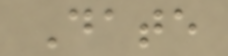Date
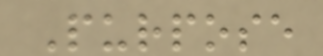Purpose
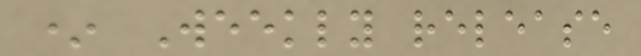* Weekly release
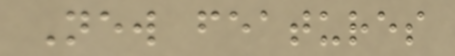New features
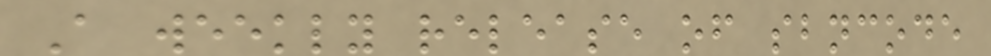A weekly release of sbncode
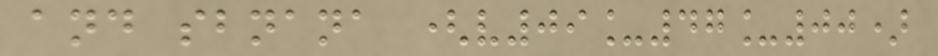and sbnana (v09_47_00)
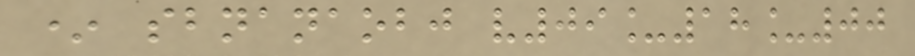* sbnanaobj v09_18_00
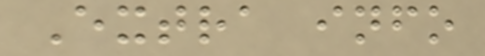Extra info
